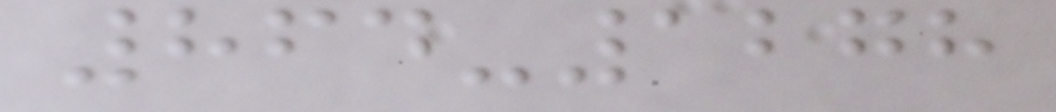864-1278
